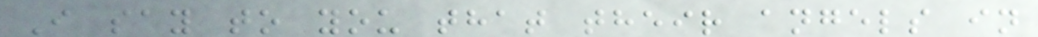I say to you that their angels in
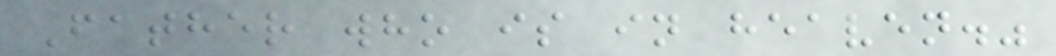Father who is in heaven."
